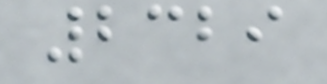2329
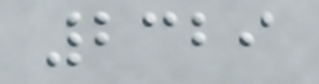2329
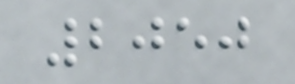2050
